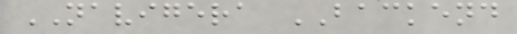NAVIGERA BACKEND
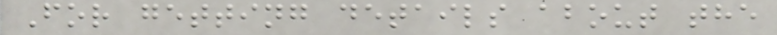For getting details about the
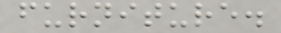furniture.
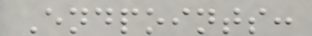Endpoints:
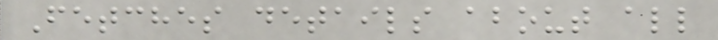Fetches details about all
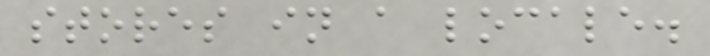stores in a locale.
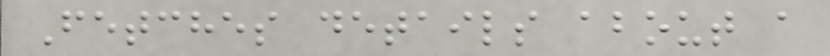Fetches details about a
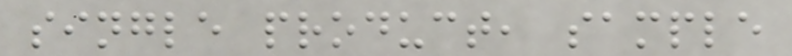single product, sample
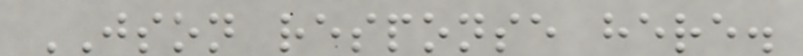JSON response here.
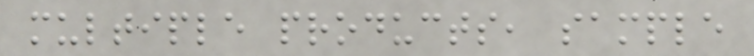multiple products, sample
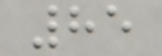85
